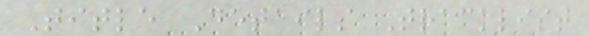Title Details Tracklist
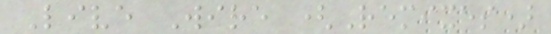Live Wire (Remixes)
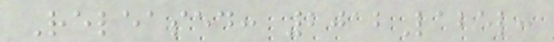Released: 2012Label:
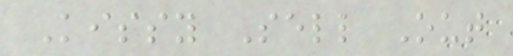Kissy Sell Out
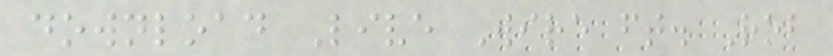download Live Wire ft. Rob
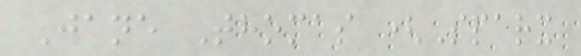Jane Thomas (Sparx
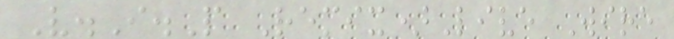V.I.P Remix)Live Wire
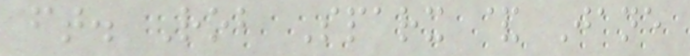ft. Rob Sparx & Jane
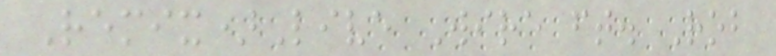Remix)Live Wire ft. Rob
